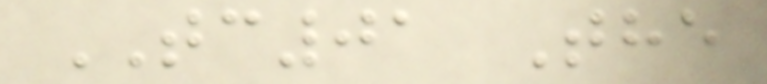TC01 The
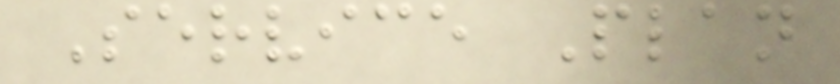Service Plan
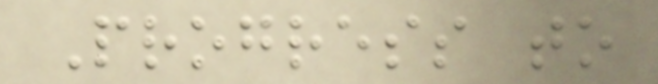Progress to
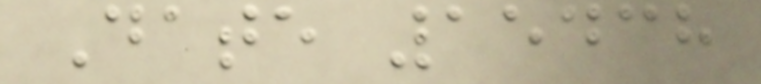Date 15438
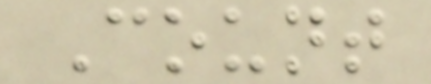Count
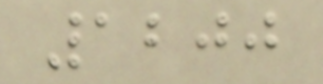1200
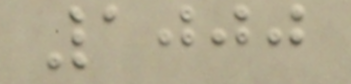1000
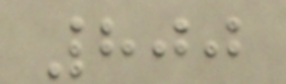800
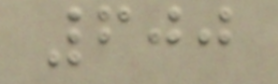600
